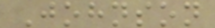Johnson
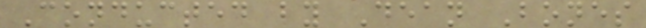Conducted by Dean Bones
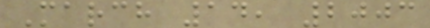March 14, 2003
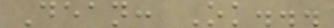Dean: Ok...
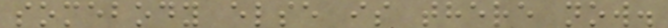somebody else is there now.
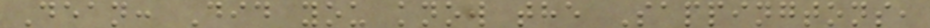Dean: Did you know the Sappingtons,
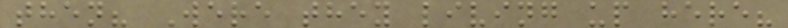then? Were they living up here?
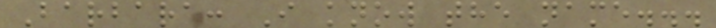Barbara: I know the name...
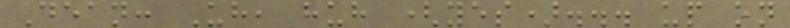Dean: Uh, huh (yes)... up on
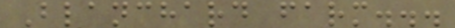Blanchard farm...
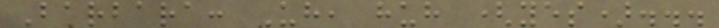Barbara: Uh, huh (yes)...
